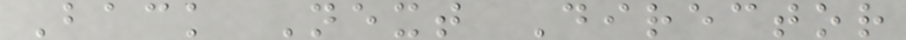Back Next Director
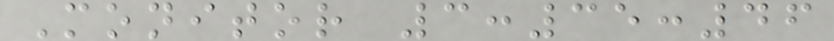Monitor 3:35:46
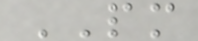PM
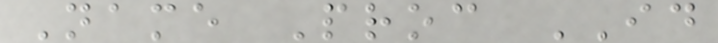Name Proc ID
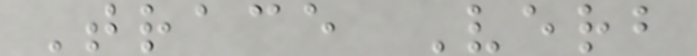Trace Verb
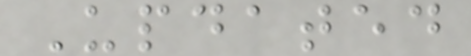Updated
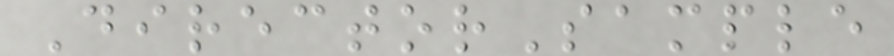DirectorSample
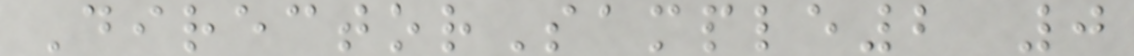DirectorSample2 0
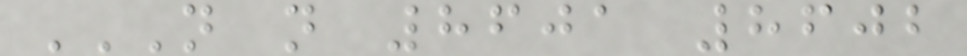N N 8601 8602
